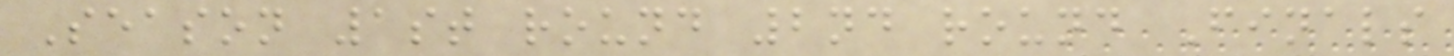Season 1st round 2nd round Finals
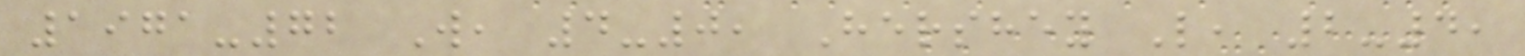1971-72 W, 4-0, Hershey L, 2-4,
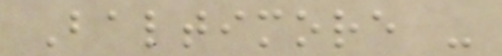Baltimore -
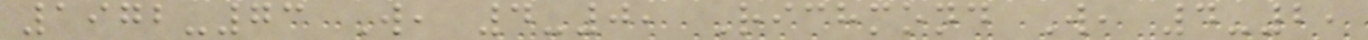1972-73 W, 4-0, Richmond W, 4-2,
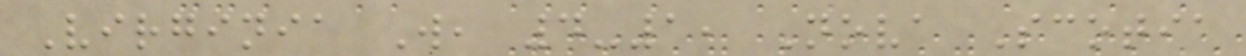Virginia W, 4-1, Nova Scotia
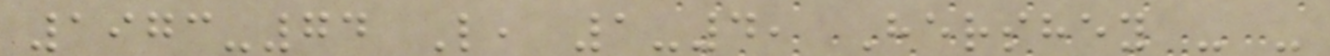1973-74 L, 1-4, Hershey - -
